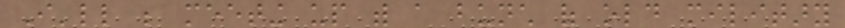I'll be meeting up with a bunch of old military
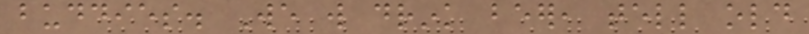buddies. We will drink beer, tell old
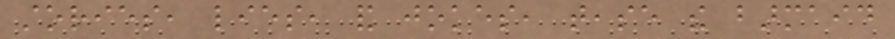stories, lies, and jokes, tease the barmaid
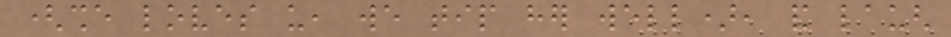(she loves us, we tip her well), and laugh
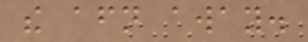the afternoon away.
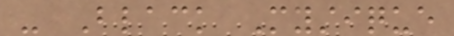- Black Mystique
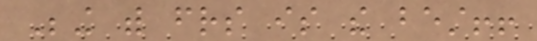Being with friends is the best!!
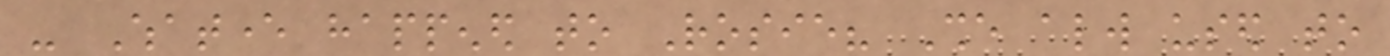- Whatever happened to Rosie? She always used to
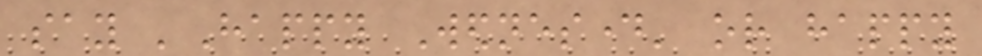say 'Happy Wednesday' or happy
